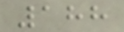188
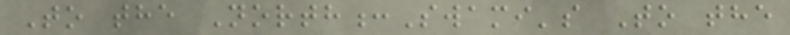To the North:Swami's To the
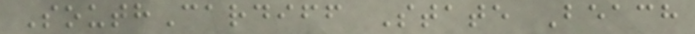SouthCardiff State Beach
